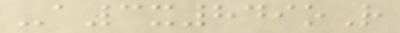-a3x849oR
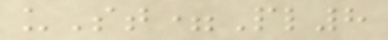uSt=Pl8
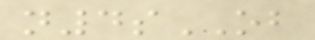n4sOB
